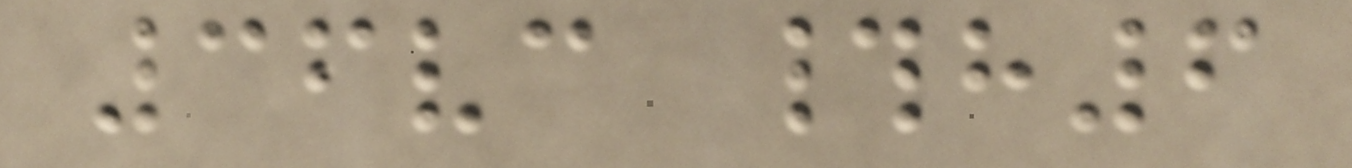36vc #h6
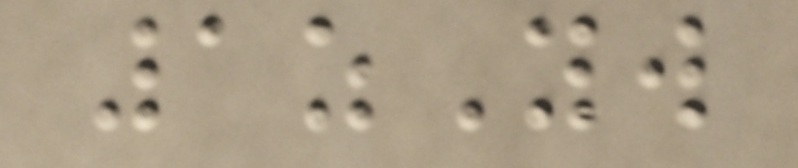1zYw
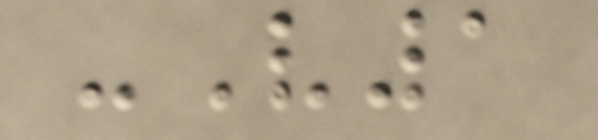-V1
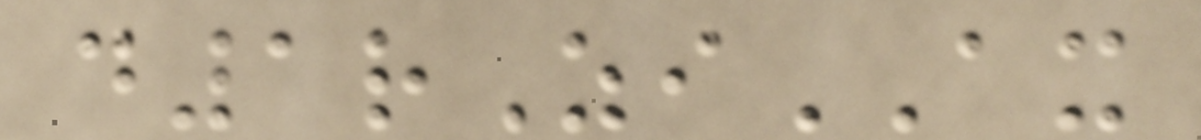d1rZiAX
